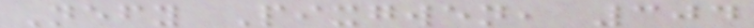Nefy Pixgwen, 304
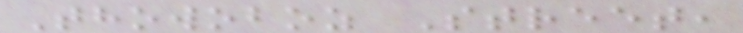Thowoboz Street,
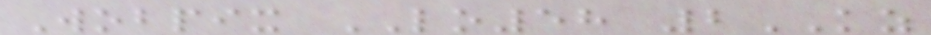Wobpix LO58 2KZ
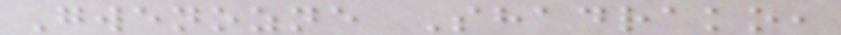Gwenozne Shadrako,
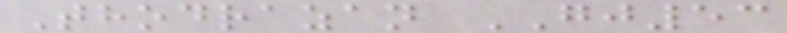Thodrazan GJ53
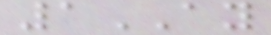1AY
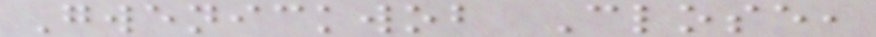Gwenickwob Close,
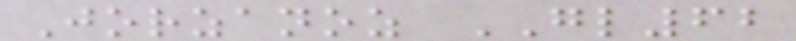Jorzanoz GL62
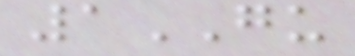1GU
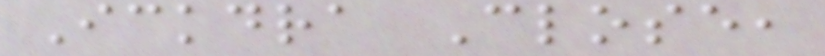Ickdra Close,
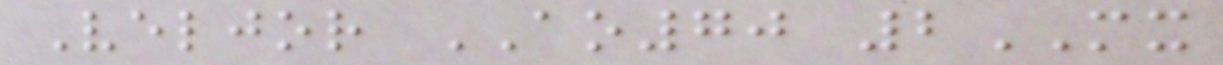Veljor AO70 2MX
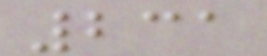231
